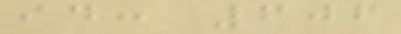id: 606
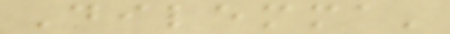Dilemma'
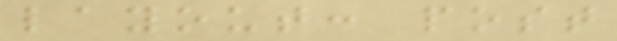layout: post
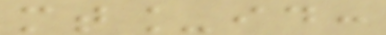mt_id:
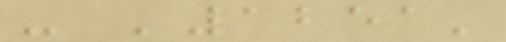- '1251'
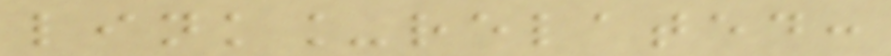link_related:
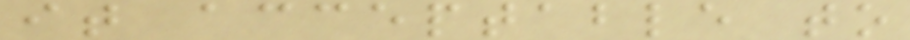it acceptable to
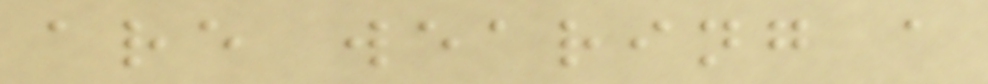are wearing a
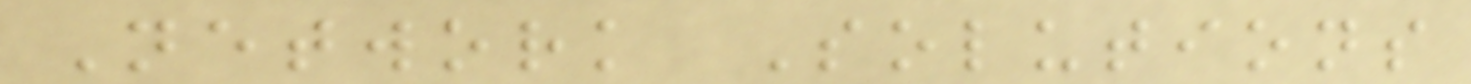Network Solutions
